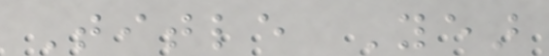Title Year
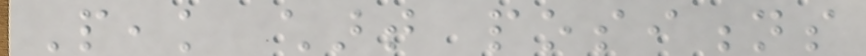Peak chart positions
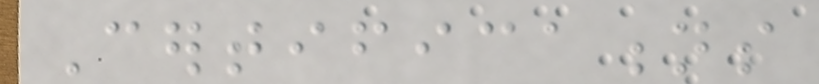Certifications
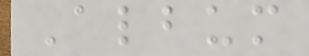Album
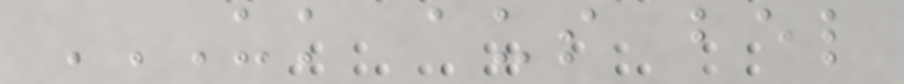UK AUS BEL
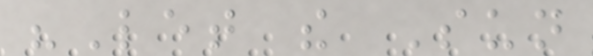"Let the Sun
